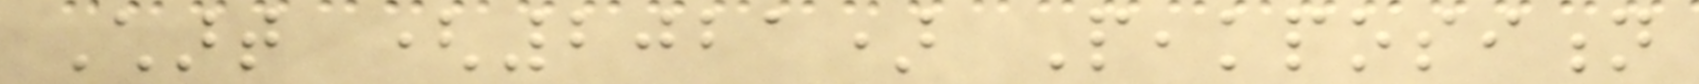Chart (2021) Peakposition
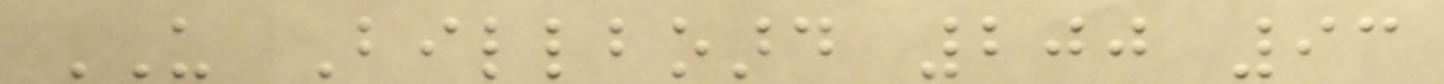US Billboard 200 93
